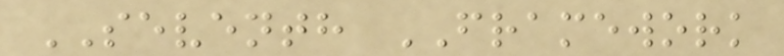SEVENTH FRAMEWORK
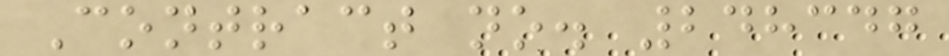Contract no. 248347
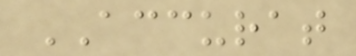ACCURAT
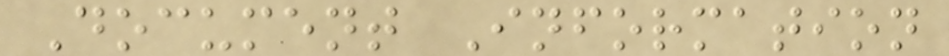Document Information
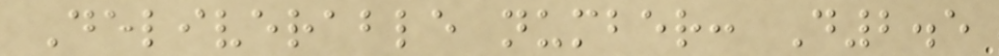Deliverable number: D2.5
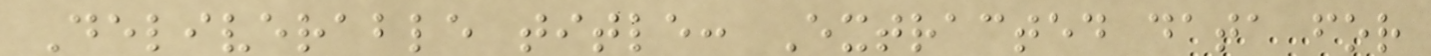Deliverable title: Extracted data for
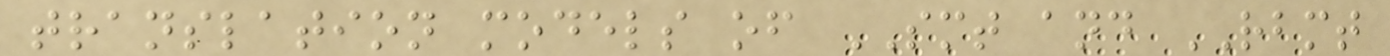translation models of SMT and RBMT
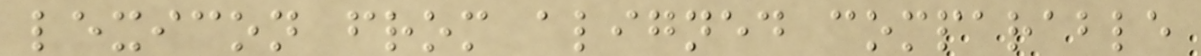lexicon from aligned comparable
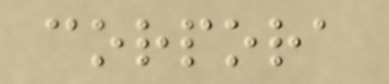corpora
